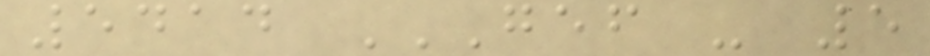5414 GEF - 5
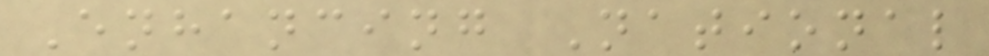Enhancing National
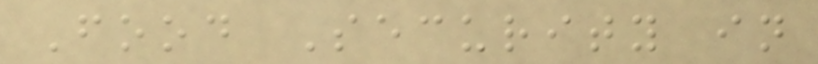Food Security in
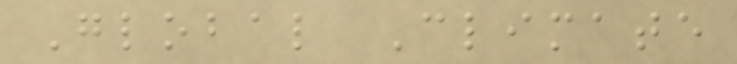Global Climate
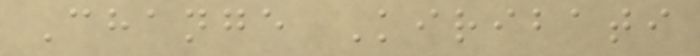Change Kiribati
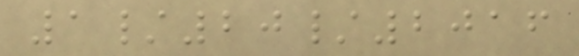1/20/2016
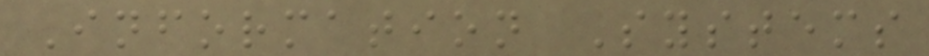Information Systems
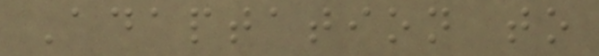Adaptation to
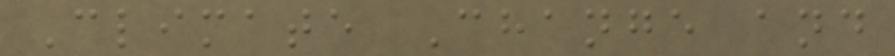Climate Change and
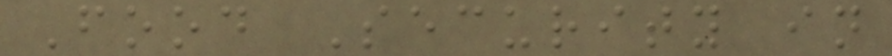Food Security in
